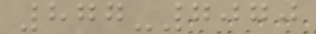877-7070
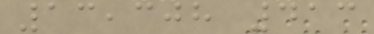13,308 413
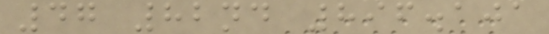47 82nd 896.101
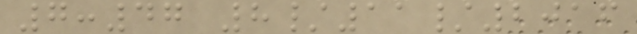7:47 8/11/2016
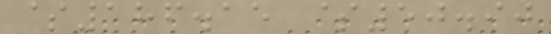$186.15 $50.90
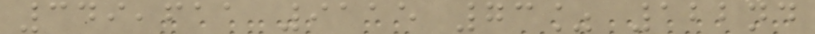349,611 9115 73% 122nd
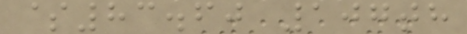$83.60 107th
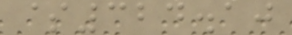$324.10
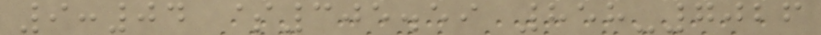9:04 $305.59 858-7026
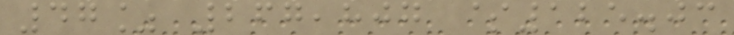47% 267,807 $125.03
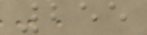255
